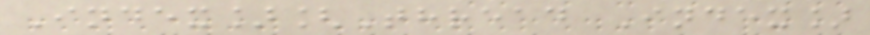Index][Thread Index]
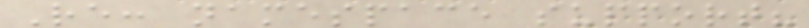Re: namespace support?
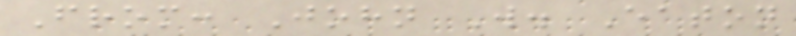From: John W. Eaton
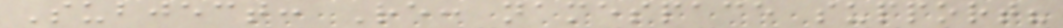Subject: Re: namespace support?
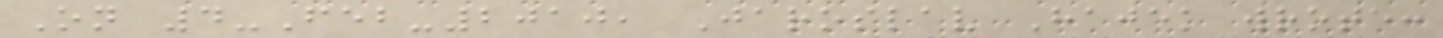On 4-Feb-2010, Jaroslav Hajek wrote:
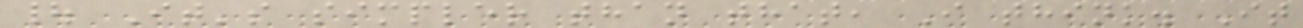| It's simpler than that, I think. It
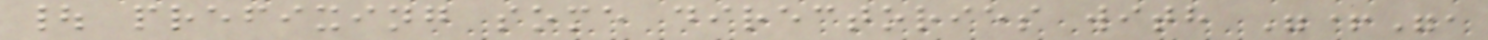| prefixing some directories with "+",
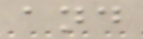and
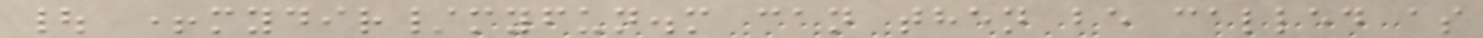| +mydir/myfun.m can then be called as
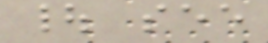| see
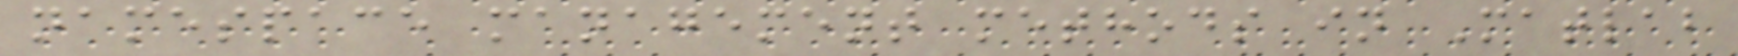namespace management methods in Matlab
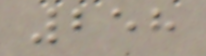258
